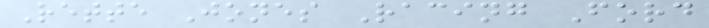Rette Jones Racing Ford
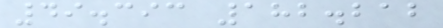49.393 182.212
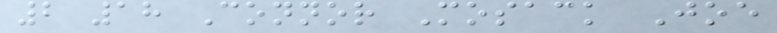2 18 Connor Mosack Joe
